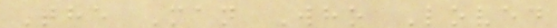The Man Who Loved
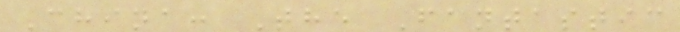China: The Fantastic
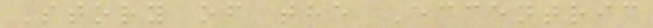Story of the Eccentric
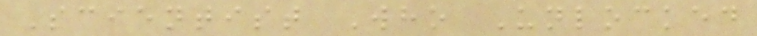Scientist Who Unlocked
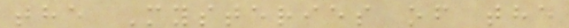the Mysteries of the
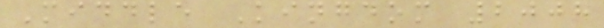Middle Kingdom 2008
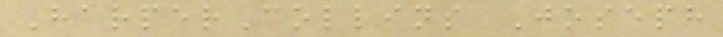HarperCollins Joseph
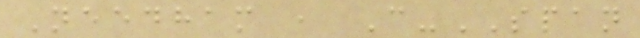Needham , C-SPAN
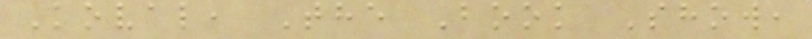Koval, The Book Show,
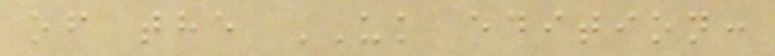of the UK edition:
